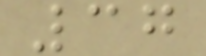37
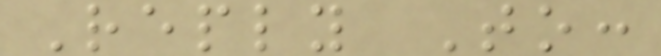Reply To:
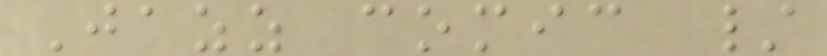Jazz comic /
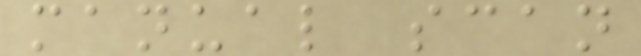manual scan
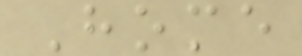Home
